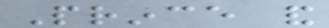Prince and
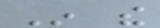In the
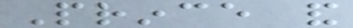Prince and
